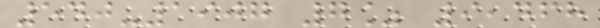540-1907 7% 9,468
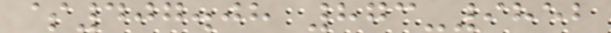$407.08 873-9852
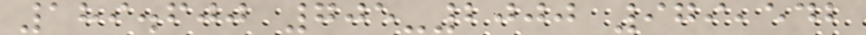189.600 705-2000 979,542
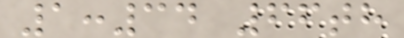1:34 66th
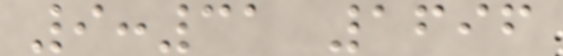9:31 1696
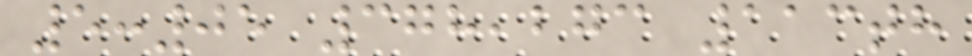5:05 378,273 113th
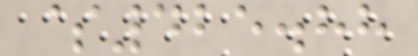$425.88
